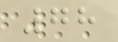78
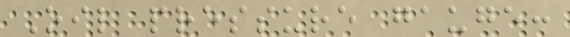Oil pressure gauge:
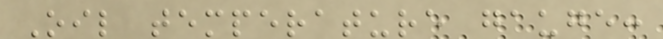Oil temperature gauge:
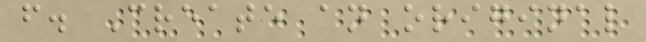f. Create an original
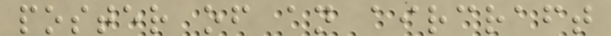poster of an aircraft
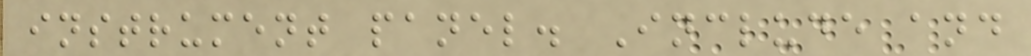instrument panel. Include and
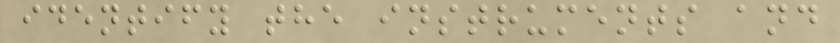identify the instruments and
